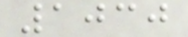1030
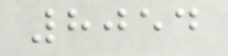8054
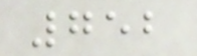752
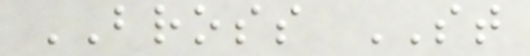BROSS ST
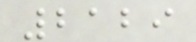2129
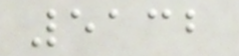5132
